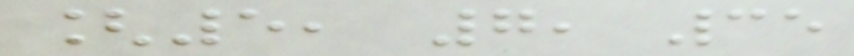[5, 7, 35
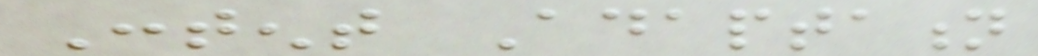Content Adaptation
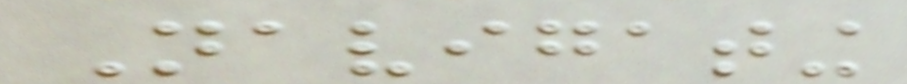Navigating
